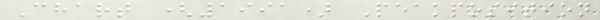Chart (1991) Peakposition
